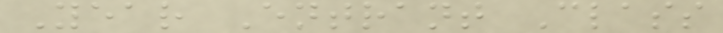Year Entrant Class
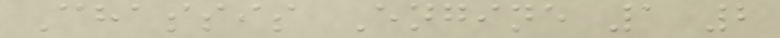Chassis Engine 1 2
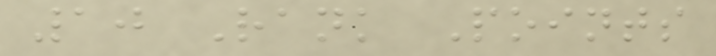10 Rank Points
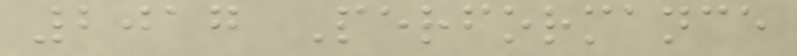2017 Performance
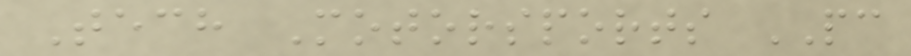Tech Motorsports PC
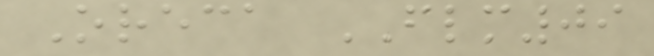Oreca FLM09
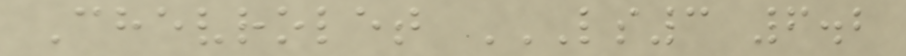Chevrolet LS3 6.2
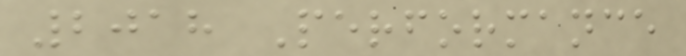2018 Performance
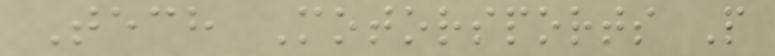Tech Motorsports P
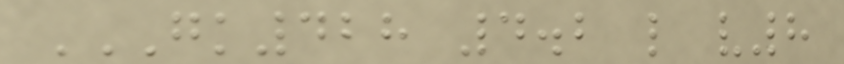GK428 4.2 L V8
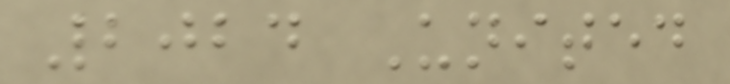2024 United
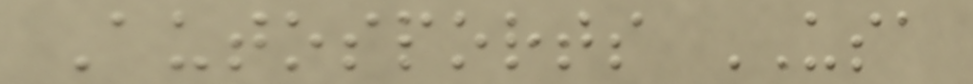Autosports USA
